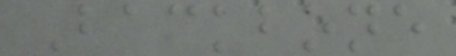Backbone
